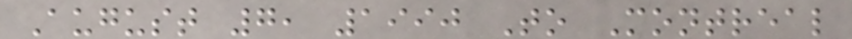August 7, 1990 To Montreal
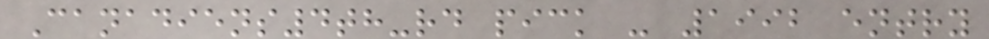Canadiens4th-rd pick - 1992 entry
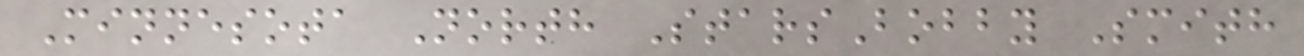Minnesota North StarsBobby Smith
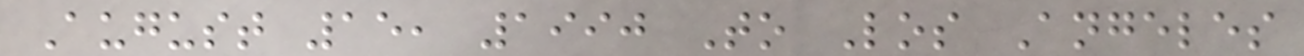August 15, 1990 To Los Angeles
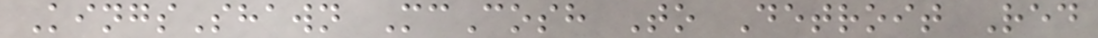KingsShawn McCosh To Detroit Red
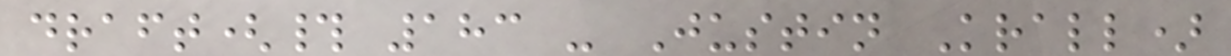draft(# 183 - Justin Krall)
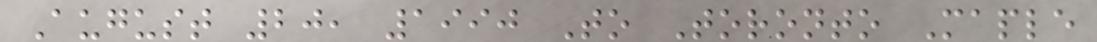August 20, 1990 To Toronto Maple
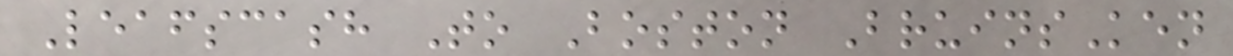Leafscash To Boston BruinsKen
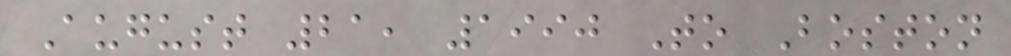August 21, 1990 To Boston
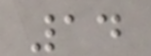14
